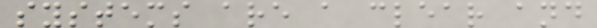systems are a clear and
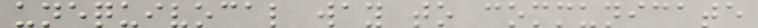unequivocal way to communicate
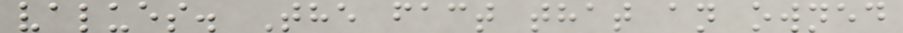values. The fact that an owned
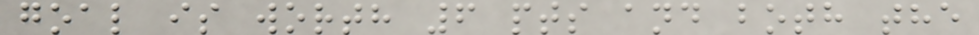goal is worth 6 pts and both the
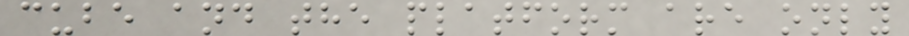cube and the platform are only
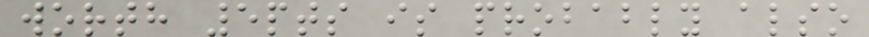worth 5pts is probably also
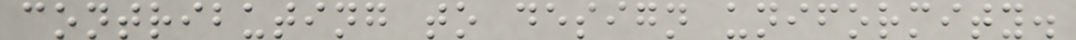contributing to design uniformity.
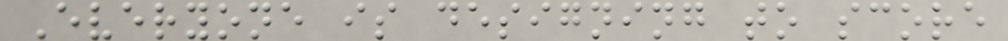Everyone is designing to score
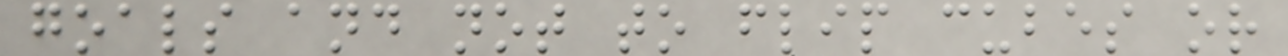goals and not to flip cubes or
